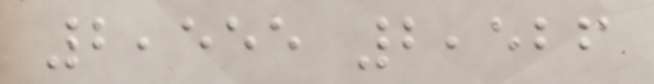2,555 2,526
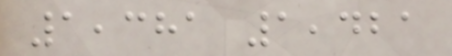1,381 1,421
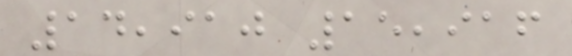14,910 15,916
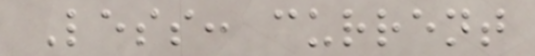Less: current
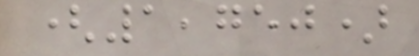(1,750)
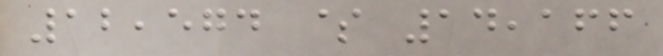12,574 $ 14,166
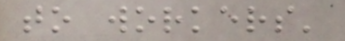to workers'
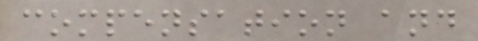compensation and
